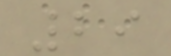29
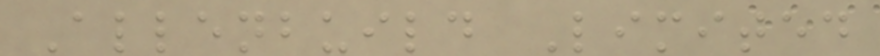Allenbuild Limited
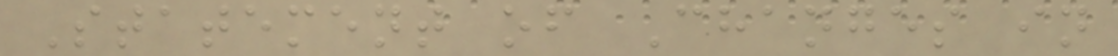Statement of Changes in
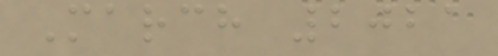March 2021
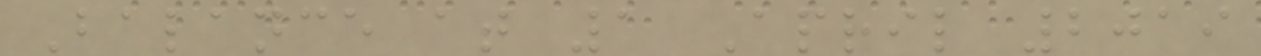Balance at 1 April 2019
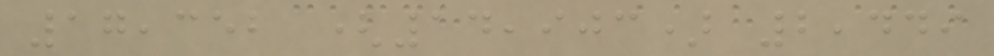17,352 (14,903) 2,449
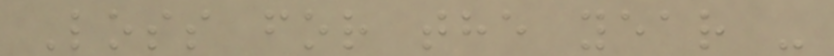Loss for the year -
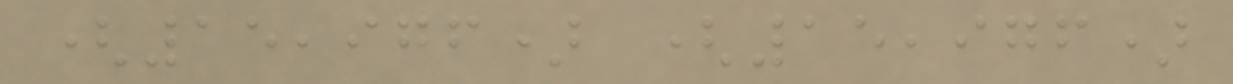(15,976) (15,976)
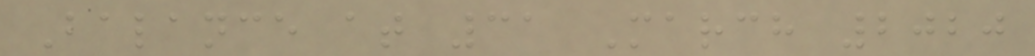Balance at 31 March 2020
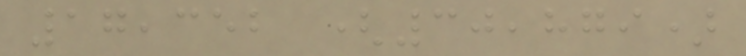17,352 (30,879)
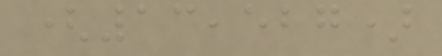(13,527)
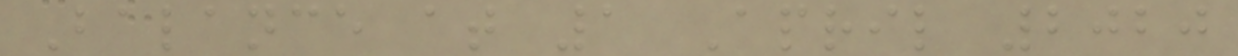Balance at 1 April 2020
